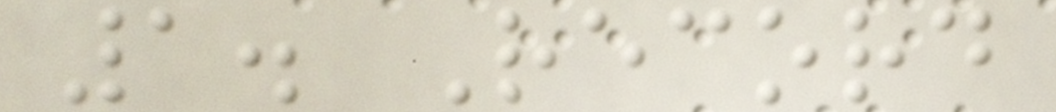1. Record
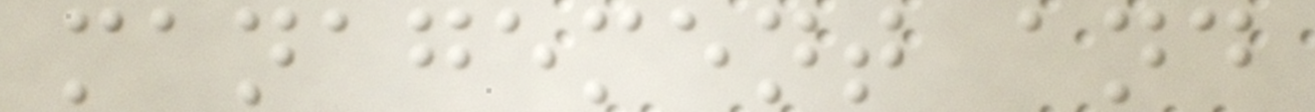management and
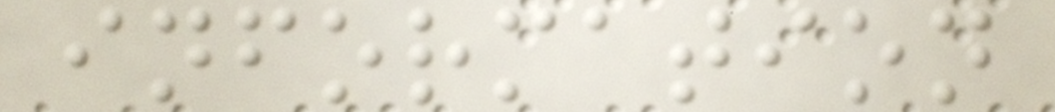information
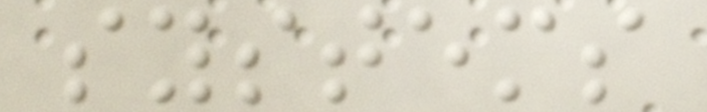systems
